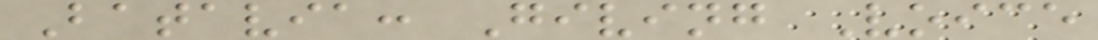Batavia: Giving Voice
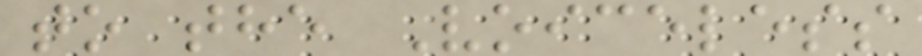to the Voiceless
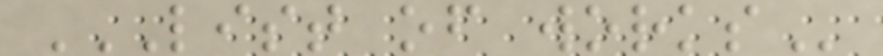LIST OF WORKS
